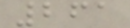261
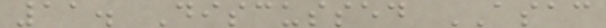11. Discussed ASAC
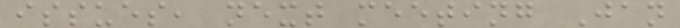issues, next meeting Jan
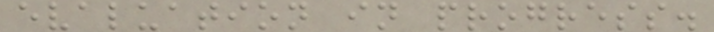evaluation in progress.
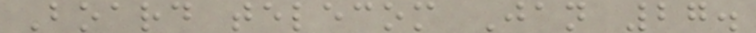Board telecom Jan 27.
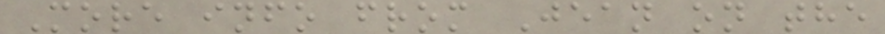More info from Jean on the
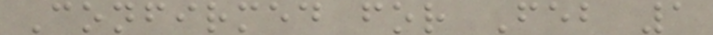Confirmed for Feb 1
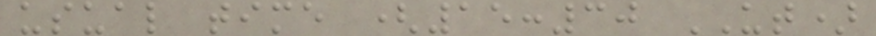usual time (15:30 UT)
